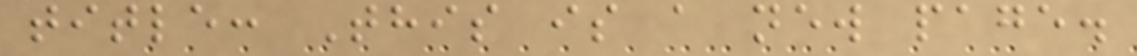title: This is a new page.
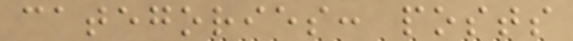categories: posts
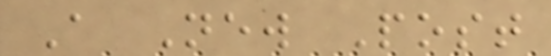A New Post
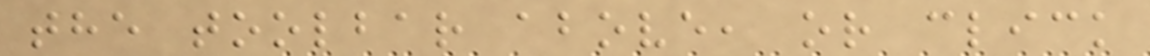the toolbar above, or click
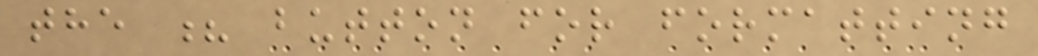the ? button for formatting
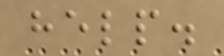help.
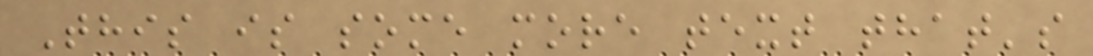This is some more text that's
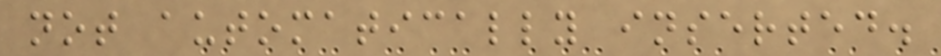not automatically inserted.
